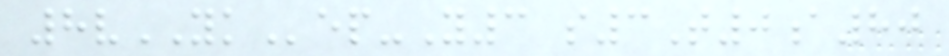8vYKep-Y3 s3T0a80
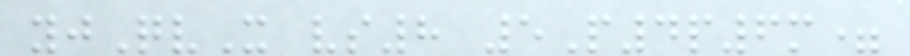yjQvX vs8 5P4p6m=
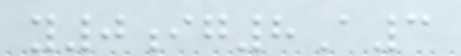y0ig8A3
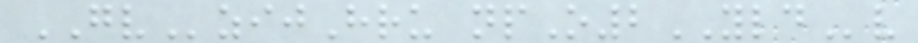GVzijHru npO2YLDv
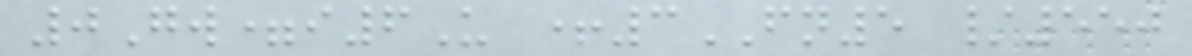0Gw=i6U +3FN5 /550
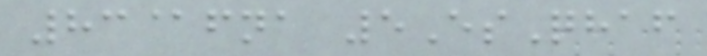83@fna 5EsQhaf
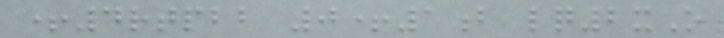+4rtpbb 0+1b lq2xO
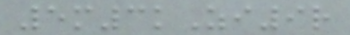5m3kZi9r
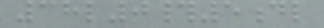38l0#5dl
